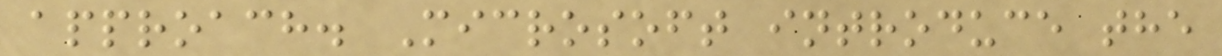approach. Microsoft introduce the
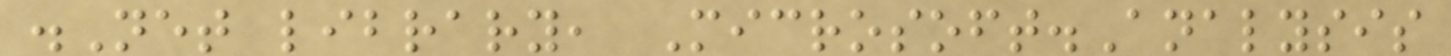.Net library, Microsoft.Analysis
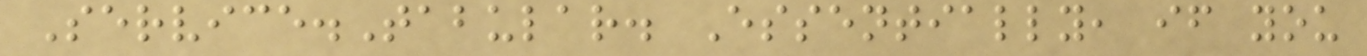Service.Tabular. Essentially, if you
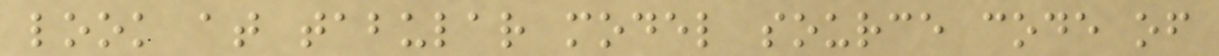look at tabular model source code of
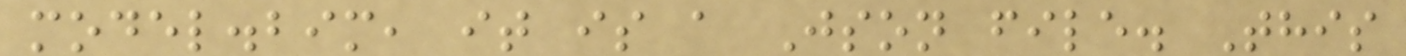model.bim, it is a Json file. This
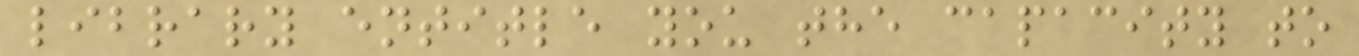library entitle you the capacity to
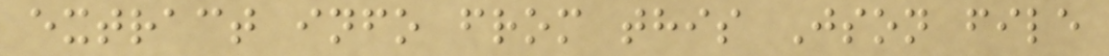extract info from this Json file
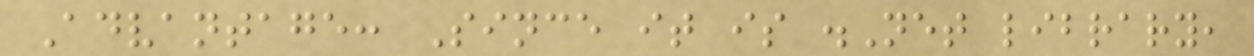Advantage: Since it is .Net library,
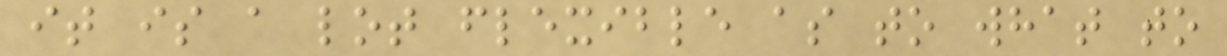it is a lot flexible as to what to
